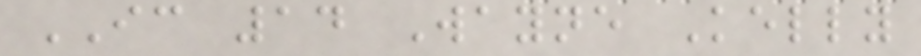IC 14 Wayne Kelly
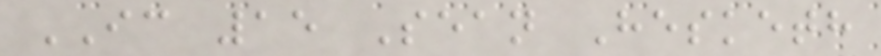IC 15 Sean Hesketh
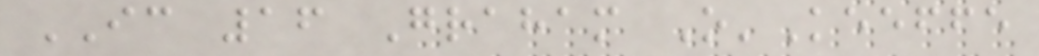IC 16 Graham O'Keeffe
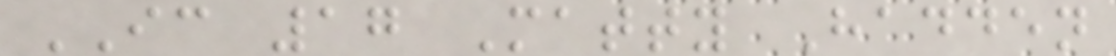IC 17 Matty Hadden
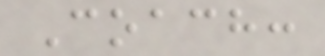Coach:
